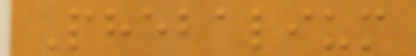Phebalium
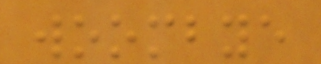woombye
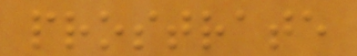prostrate
